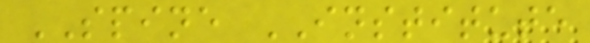SPINE INSTITUTE
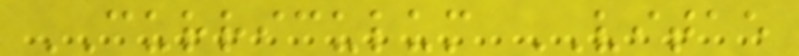CURRICULUM VITAE
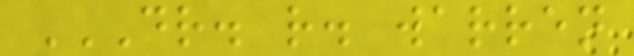DR. R. WARREN
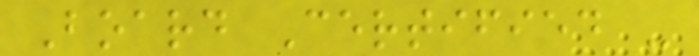Board Certified -
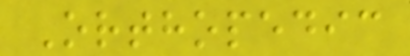Orthopedic
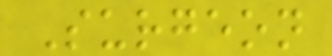Surgeon
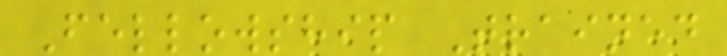Fellowship Trained
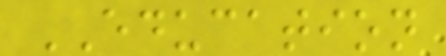EDUCATION
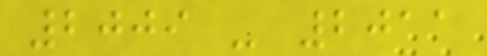2009 - 2011
